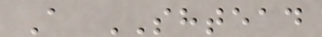A SHTEAD
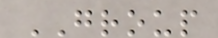GROUP
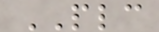PLC
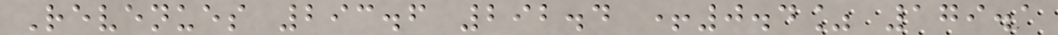Revenues 293.6 292.4 +0.4% 179.1
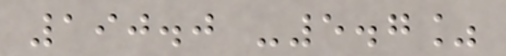190.0 -5.7%
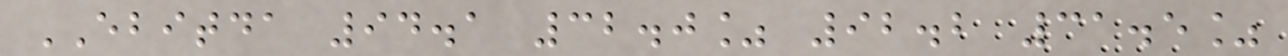EBITDA 94.1 32.0% 92.2 31.5%
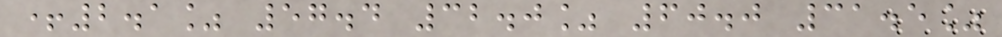+2.1% 57.4 32.0% 60.0 31.5%
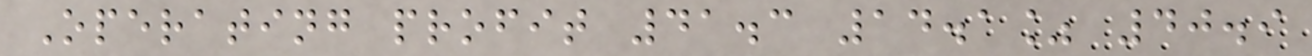Operating profit 41.3 14.1% 40.9
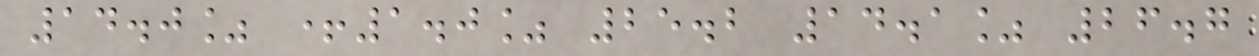14.0% +1.0% 25.2 14.1% 26.7
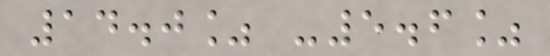14.0% -5.6%
